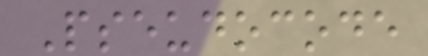Pseudocode
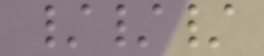///
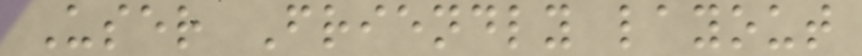User Friendly layout
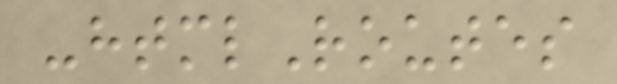-htmlRoutes
